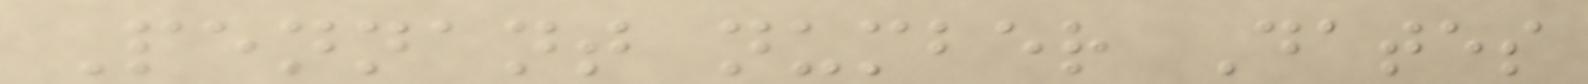Pennant number Dates
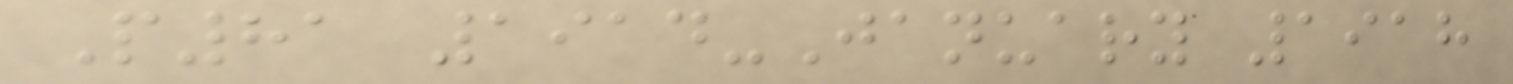P81 1914-January 1918
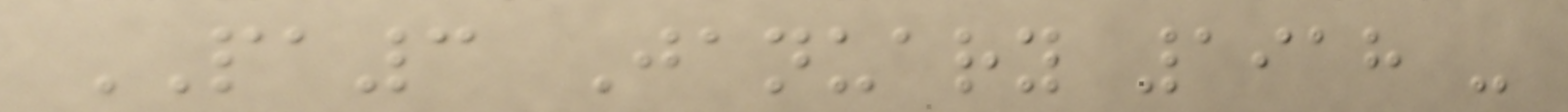PA3 January 1918 -
